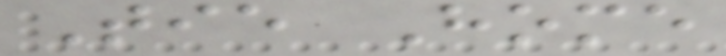Tie Home
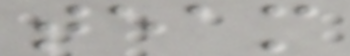team
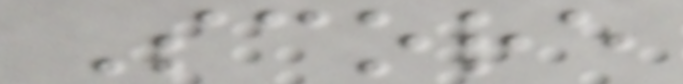Score
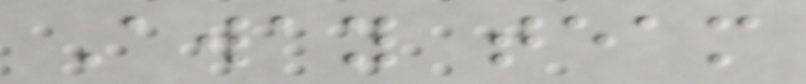Away team
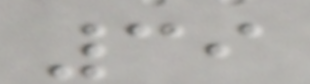39
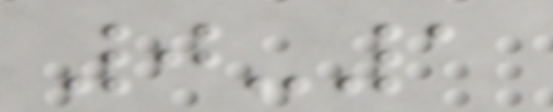0-1
